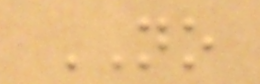NO
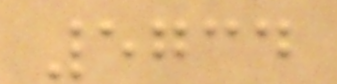5734
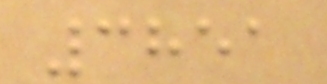3851
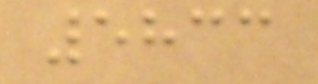5833
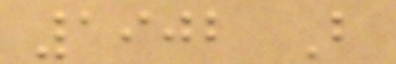1902 B
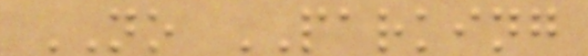NO PARKING
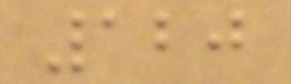120
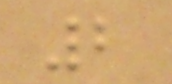2
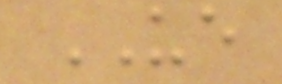UE
